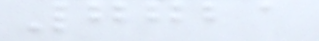7721
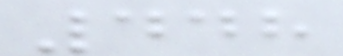448
